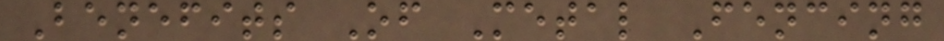Benefits Of Metal Fencing
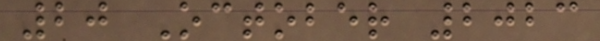20 October 2023
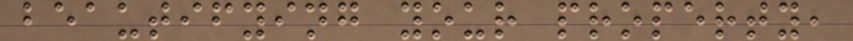beautifying your property,
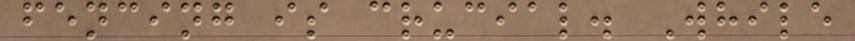fencing is crucial. While
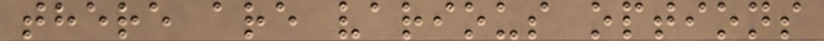there are various options
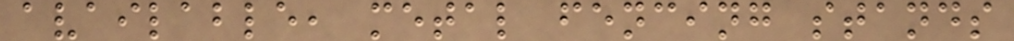available, metal fencing stands
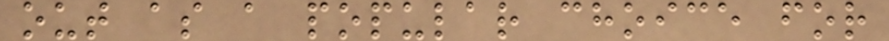out as a popular choice for
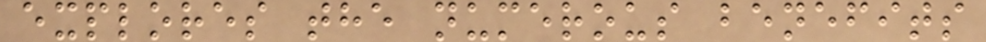explores the numerous benefits
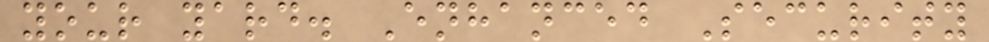your yard. Enhanced Security
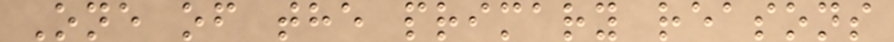One of the primary reasons
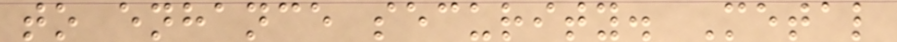to enhance security. Metal
